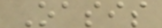Oasis
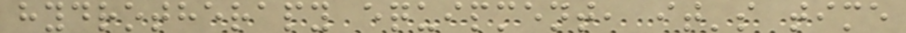hydrotherapy equipment, it's time
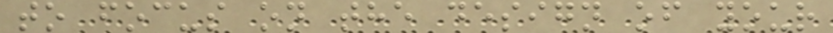to focus on the design of your
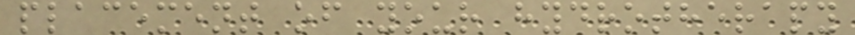placement of your hydrotherapy
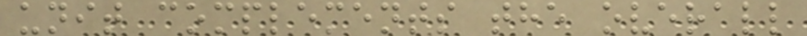unit complements the overall
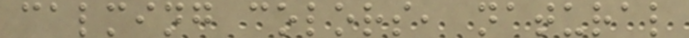calming colors, natural
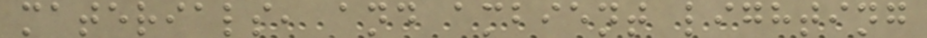materials, and ambient lighting
